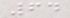64
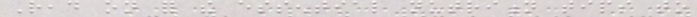Read on for the essential nutrition tips to
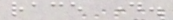race day.
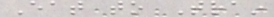Eat to Train
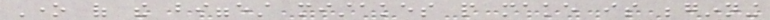One of the biggest mistakes people make is beginning
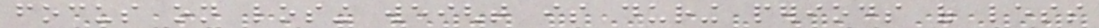focus on losing weight is during periods of less
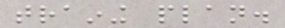training plan.
